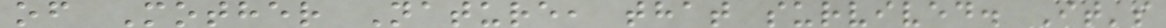of Mother Nature, that survived. It's
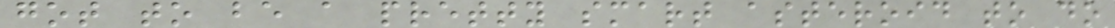got to be a pretty smart asteroid to do
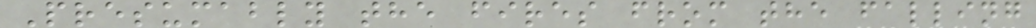Presumably the fires from the falling
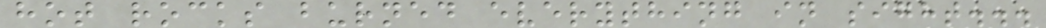hot rocks burned everything in sight...
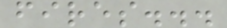fires...
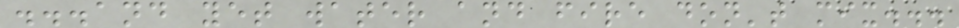...and yet water and fire don't mix...
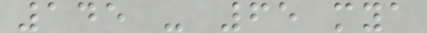145 - 65 mya
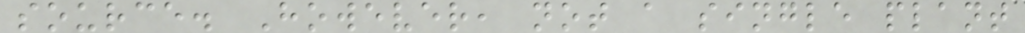source. However, not a single plant
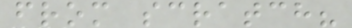from scratch?
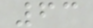63
